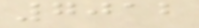7012
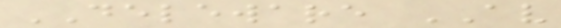DELEWARE AV
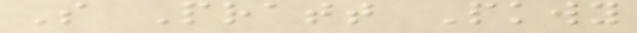S Pratt Pkwy
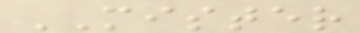MISTER
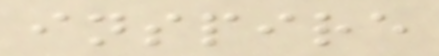inspire
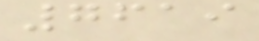7619
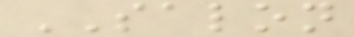SALON
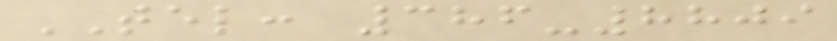TEL: 386-8809
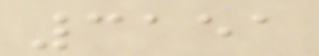3151
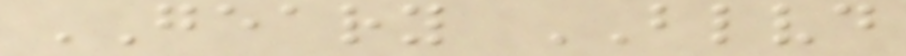GEARY BLVD
